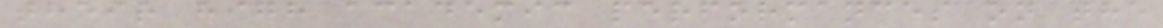their high academic performances on the
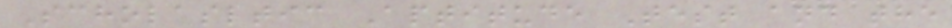Scholasltic Aptitude Test and the
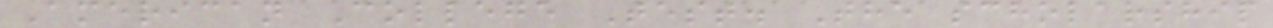American College Test. The scholarship
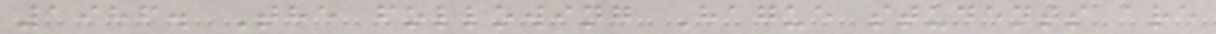1986. The following Hague students are
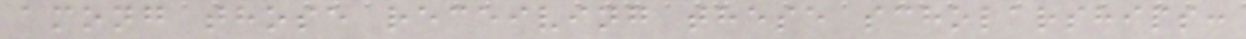among those receiving these scholarships:
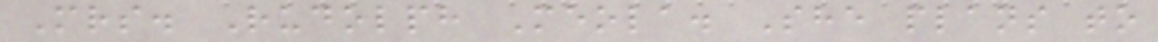Mrs. Rudolph Meola. She plans to
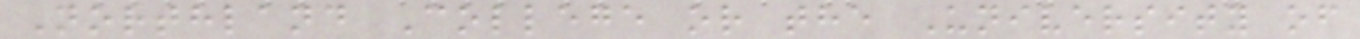Northland College or the University of
